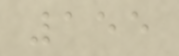155
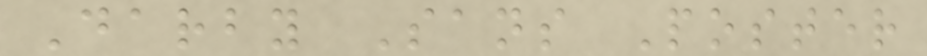Darby Sans Poster
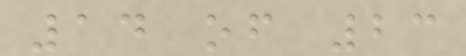14 of 23
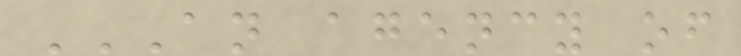AN AGENCY OF
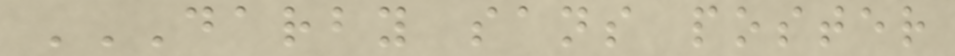DARBY SANS POSTER
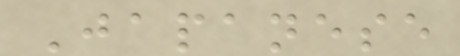Japanese
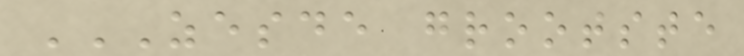ZESDE GROOTSTE
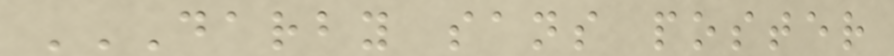DARBY SANS POSTER
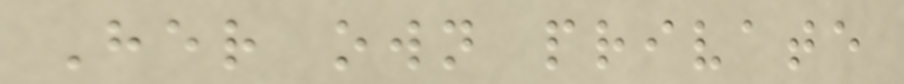Her own private
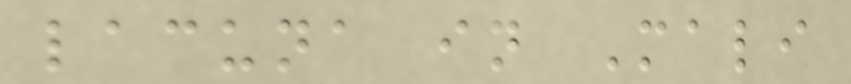lacuna in Mali
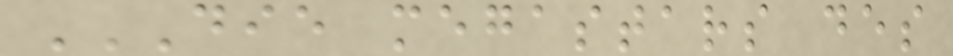DIE MEGASTARS DES
